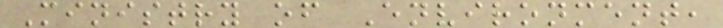Ministry of Environment,
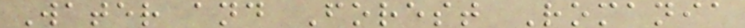Water and Forest Romania
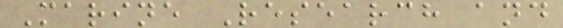Marine Research and
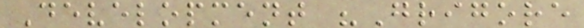Development "Grigore
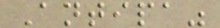Antipa"
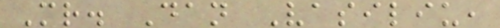Mr. Dan Vasiliu,
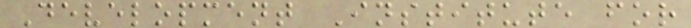Development Institute for
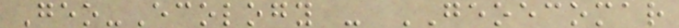Geo-Ecology - GEOECOMAR
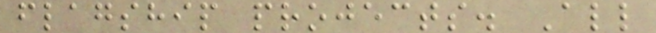flagship projects. All
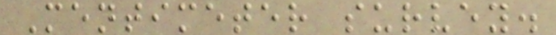Mentimeter survey.
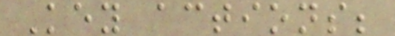Key actions;
